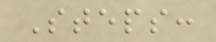Steps:
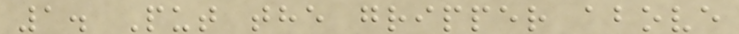1. Put the gripper above
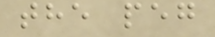the peg
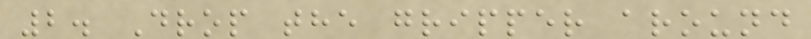2. Drop the gripper around
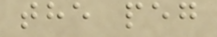the peg
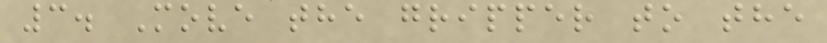3. Move the gripper to the
